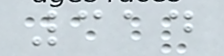314
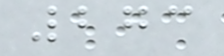273
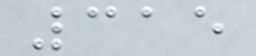315
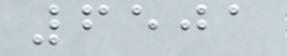6501
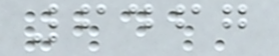6467
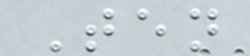Ten
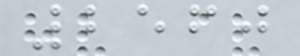2560
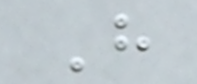H
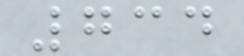734
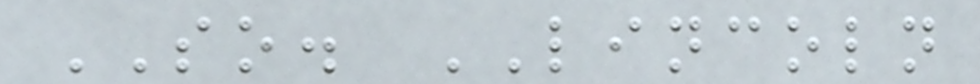SO. LINCOLN
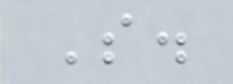S.
